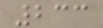233
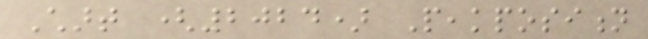Chart (2024) Peakposition
